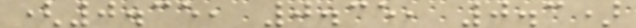(0.35, 0.35, 0.3)
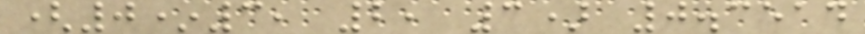(0*3, 2, 3) 0.3514
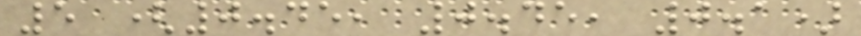5 (0.45, 0.45, 0.1)
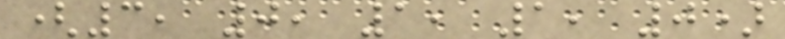(3, 0, 1, 1, 0)
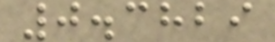0.3829
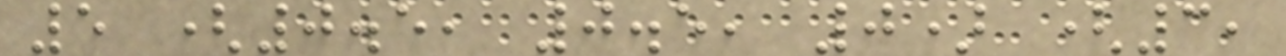5 (0.5, 0.5, 0) (3,
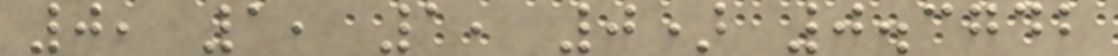0, 1, 1, 0) 0.3742
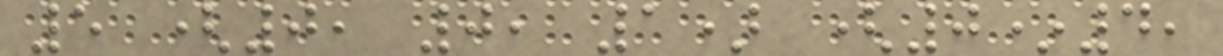5 (0, 0, 1) (0*4,
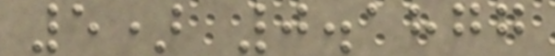5) 0.1877
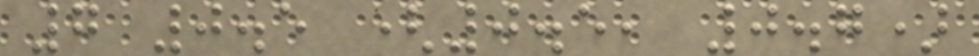7 0.5 (0.5, 0.7)
